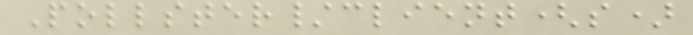Pollster/client(s)
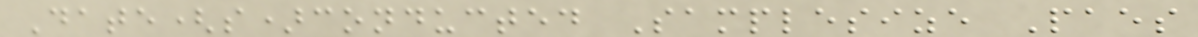Date(s)conducted Samplesize Paes
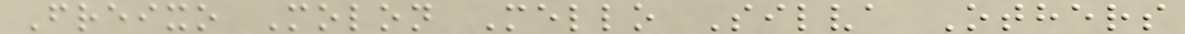Freixo Molon Mello Silva Others
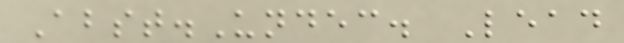Abst.Undec. Lead
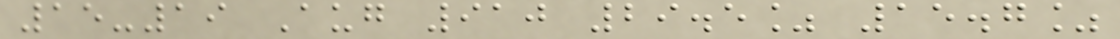15-19 Aug 910 29.5% 15.7%
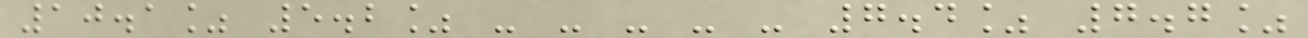10.1% 5.2% - - - - - 7.4% 7.7%
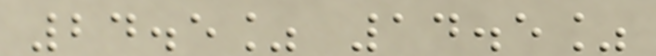24.5% 14.5%
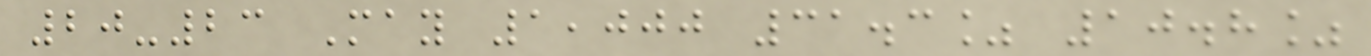20-23 May 1,000 31.3% 10.8%
